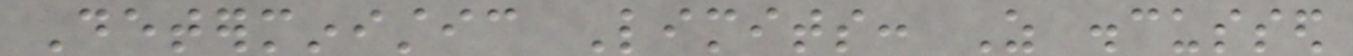Deterministic Limits: As discussed
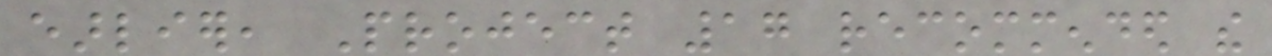earlier, Project 17 recommended the
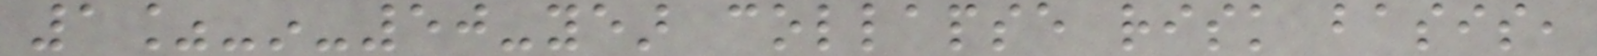1%-in-50-year collapse risk basis,
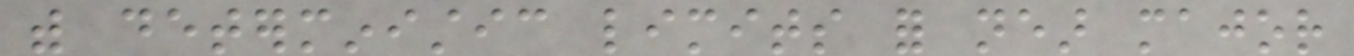with deterministic limits for near major
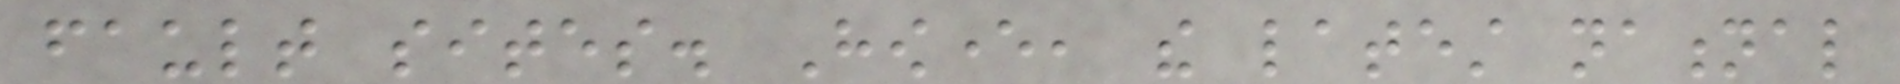fault sites. However, the latest national
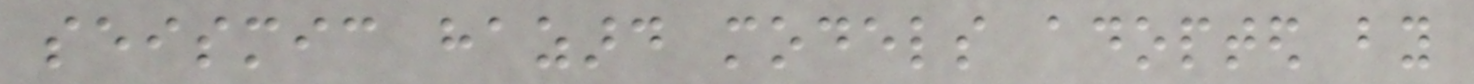seismic hazard models adopted by
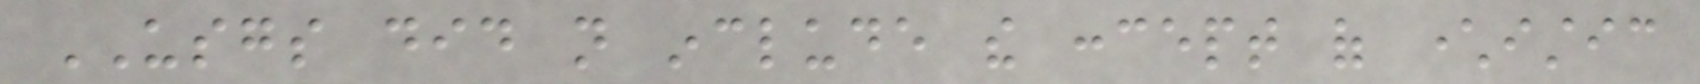USGS did not include the concept of characteristic
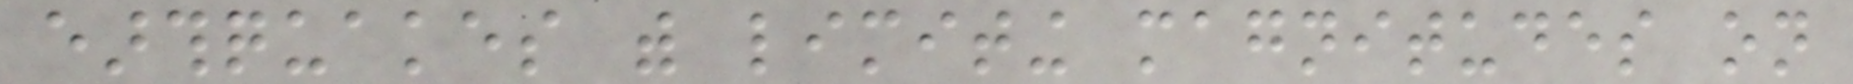earthquakes with limiting magnitudes on
